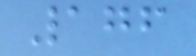176
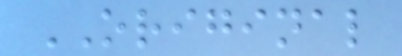ORIGINAL
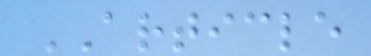ARTICLE
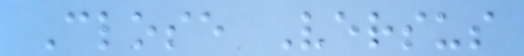Close Versus
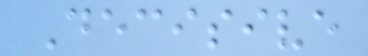Decisive
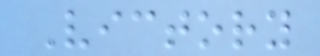Victory
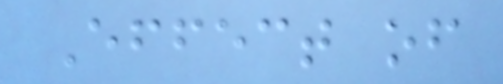Effect of
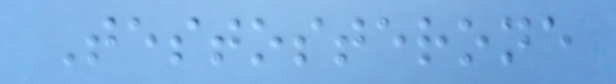Testosterone
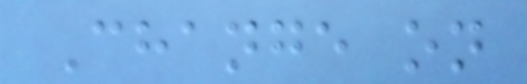Change on
